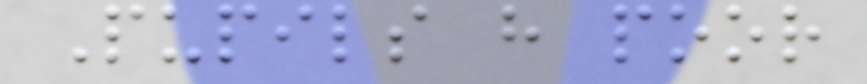Pupils have poor
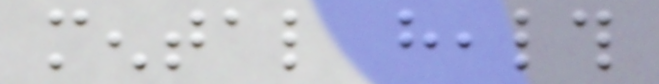mental health
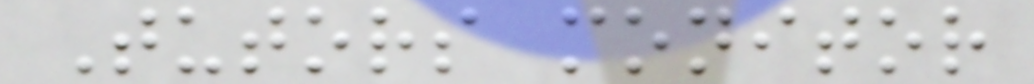Tutors monitor
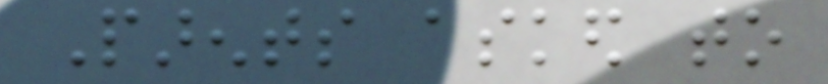Parents asked to
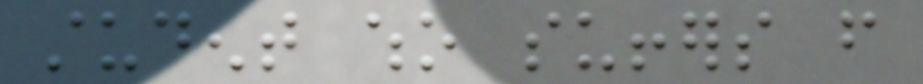student who suffers from
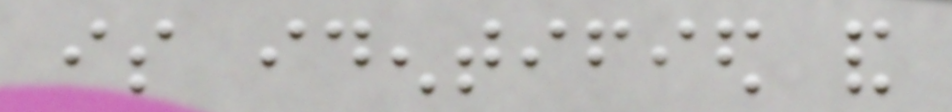is identified and
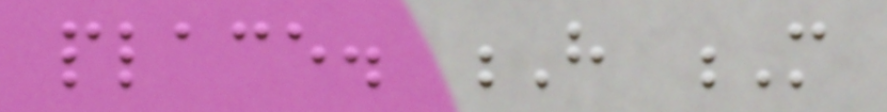place. H M
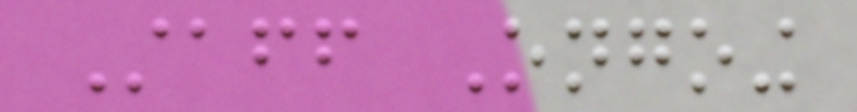Staff Ongoing
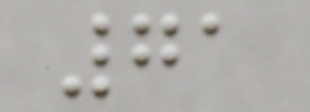71
